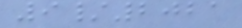9/2021
